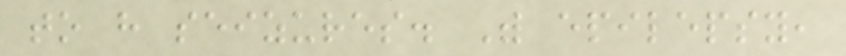to have seizures. With epilepsy,
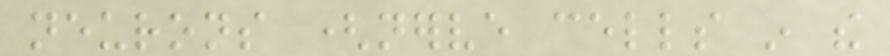neurons (nerve cells in the
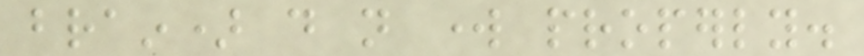brain) do not work properly.
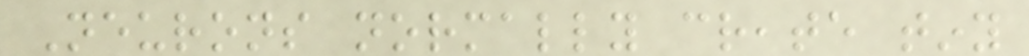Neurons normally create tiny
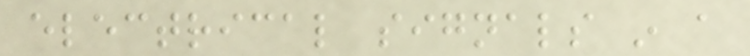electrical signals in a
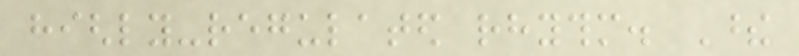highly-regulated rhythm. These
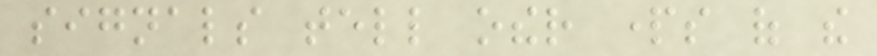signals tell other parts of the
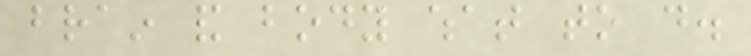brain and body what to do.
